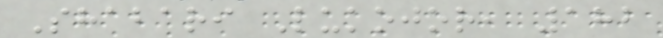Shabari Lukojor, 182
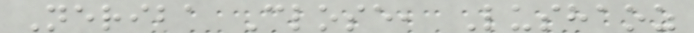Neriba Close, Lushaoz
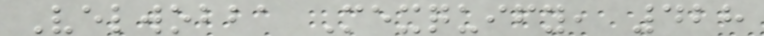Velwobba Mexquify, 428
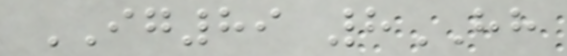IG89 8HH
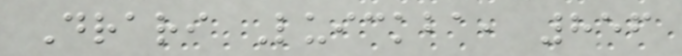Drari Luickba, 856
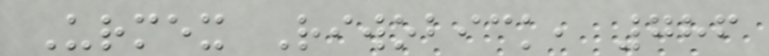Urmex Riwobick, 786
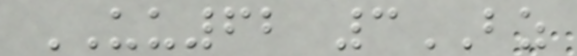UU62 3BZ
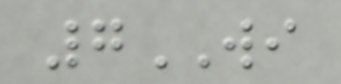7WI
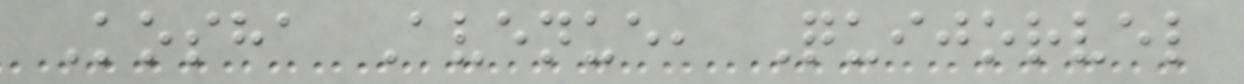Kosha Avenue, Quijorvel
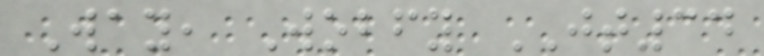Way, Wobfy JT34
